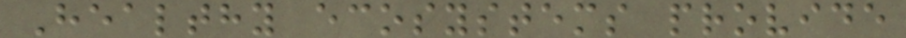Healthy ecosystems provide
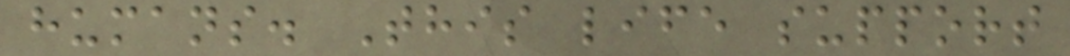humans. This life support
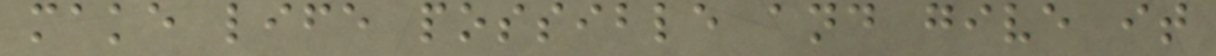make life possible and give it
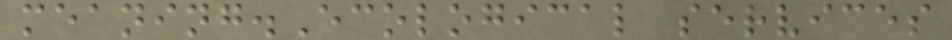meaning.Ecological services
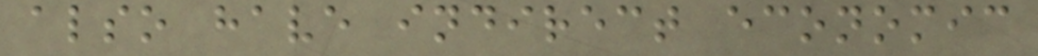also have indirect economic
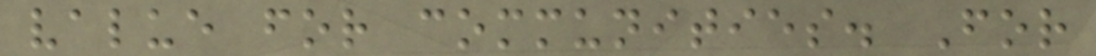value for communities. For
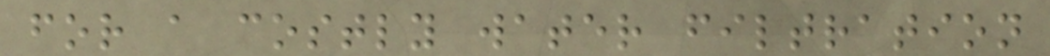for a costly water filtration
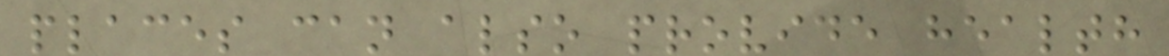places can also provide health
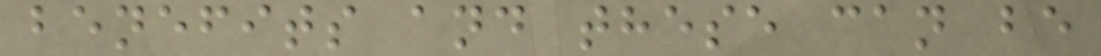benefits and these can be
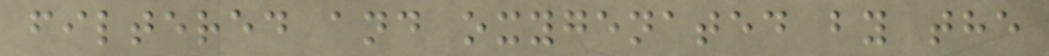filtered and oxygenated by the
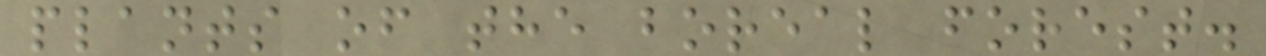plants of the boreal forest.
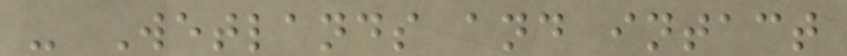- Wetlands and intact
